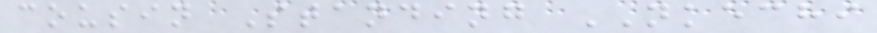cousin Standing NKECHI
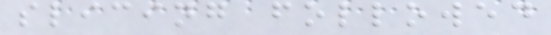slicing followed
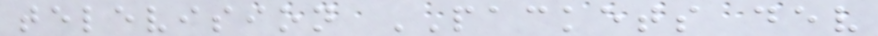television PACKETS dev
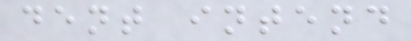dent intend
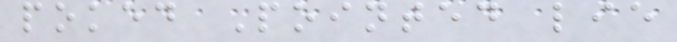poked Pointed lie
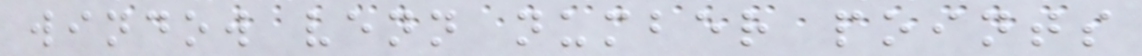window venn number points
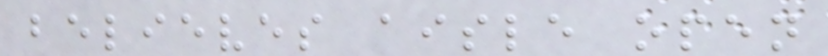believes aisle open
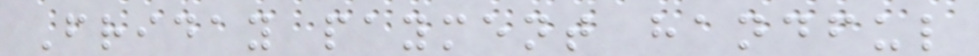Friday payment handful
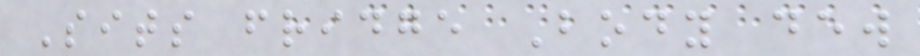Sits fridge Body dew
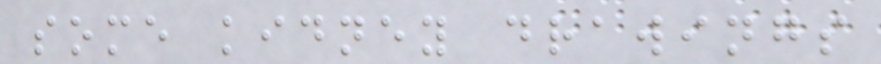some kidney drawings
